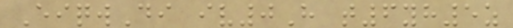EiqwDi iv0H t6yh5z
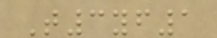T3yf1
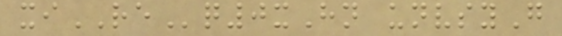xiREq0xHn unvsyG
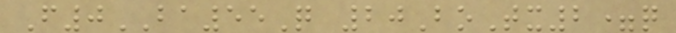F0BA55Q 20BoTx2=q
